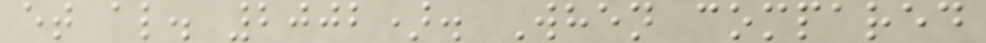et al. 2002). When compared
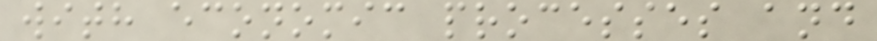with economic processes and
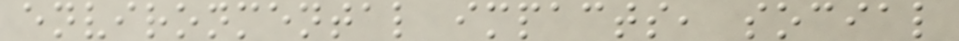environmental impacts, social
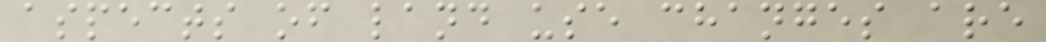aspects of land use changes are
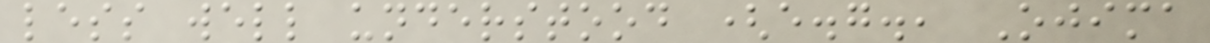less well understood (e.g., Ojima
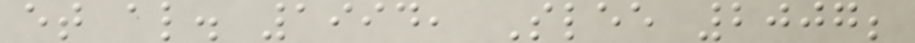et al. 1994, Slee 2007;
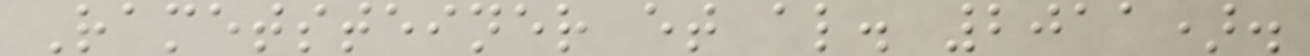Rametsteiner et al. 2011).
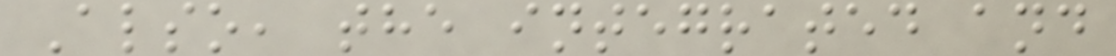Also, the integrated and
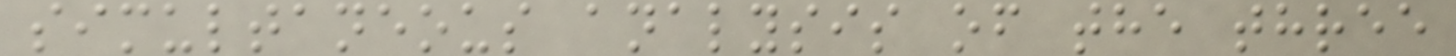simultaneous analysis of the three
